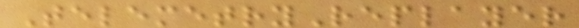TelemetryReplayer
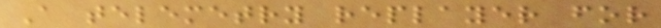A telemetry replayer for
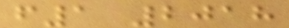f1 2018
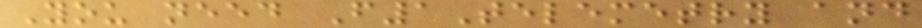You need F1Telemetry and
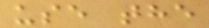use the
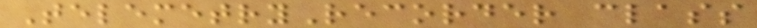TelemetryRecorder class
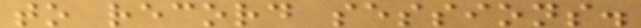to record sessions.
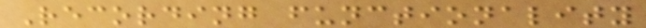Recording functionality
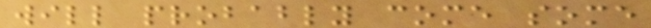will probably come some
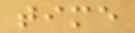time
